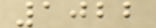1022
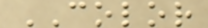COLOR
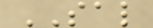SAL
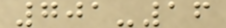701-16
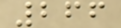266
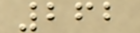262
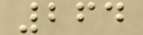264
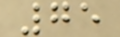75
